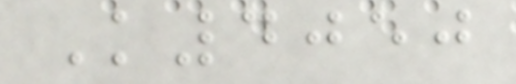K4050
